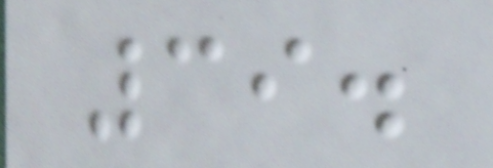39.
